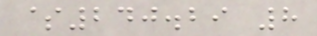$240.29 8
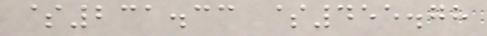$231.33 $455.78
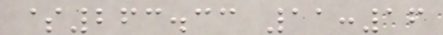$263.33 11:16
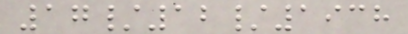17/12/1938
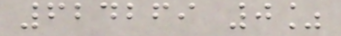624269 0%
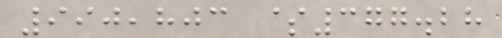990,803 $377.28
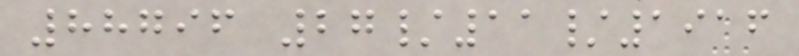88796 27/11/1916
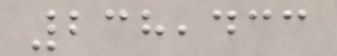238,433
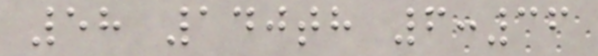58 140th 6:36
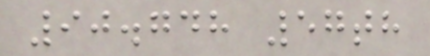90.748 57th
